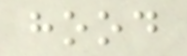hood
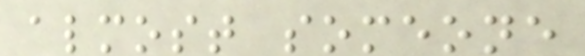almost someone
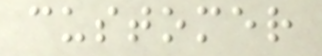customer
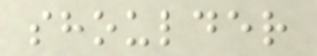shoulder
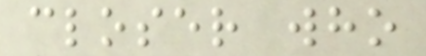closer who
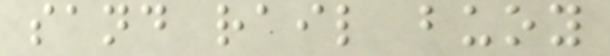sand rail buoy
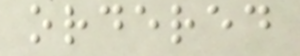ordered
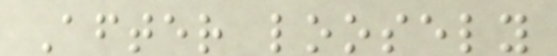After loosely
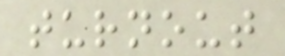turnout
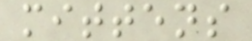mittens
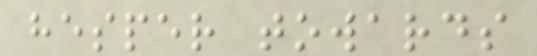hesper towards
